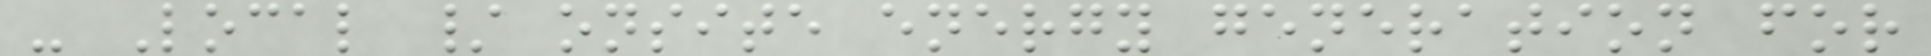- Local / onsite energy generation for
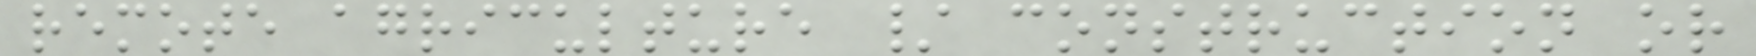remote agriculture / construction or
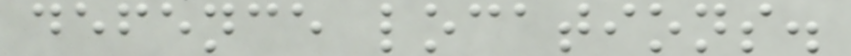defence locations.
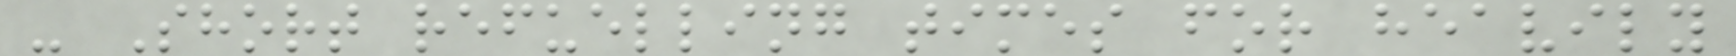- Short refuelling times for heavily
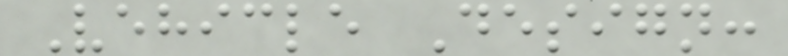Vehicle Design:
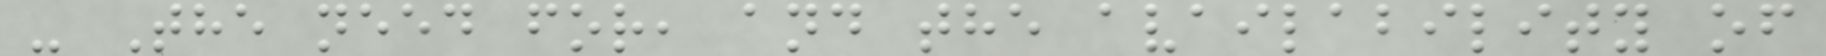- The need for, and the availability of
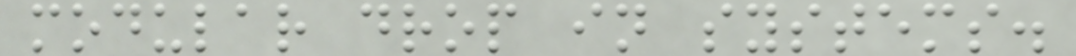modular drop in systems.
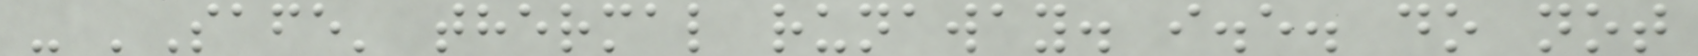- 'Safe' thermal runaway. i.e. do not
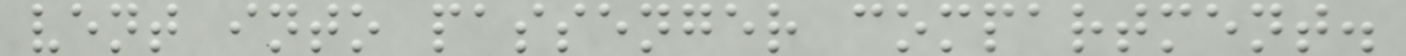vent into passenger compartment.
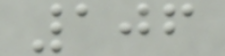106
